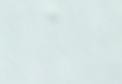a
